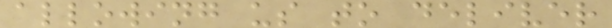allowing us to deliver
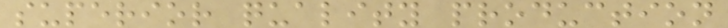superior quality production
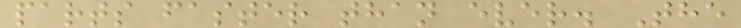parts faster than ever. The
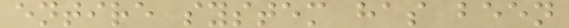entire system has been
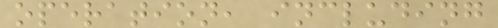operation, including
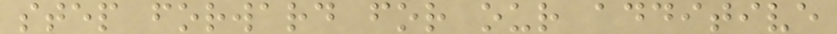step forward for our additive
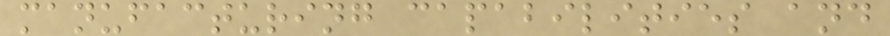manufacturing capabilities and
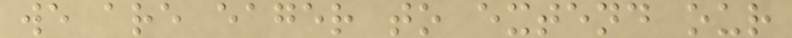we are eager to extend our
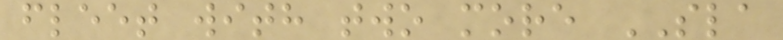fleet with two more SLA
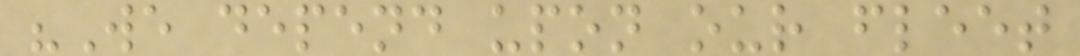"We depend upon our fleet
